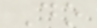Do
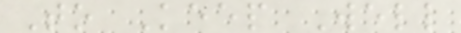To Keep Well
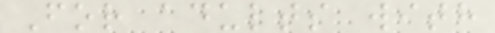For adults with
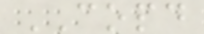COPD
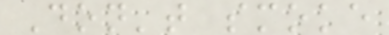Don't smoke
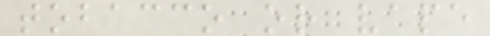tobacco or vape
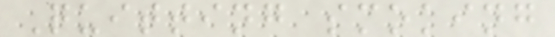Quitting smoking
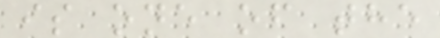is one of the
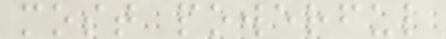most powerful
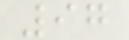97
